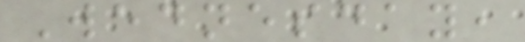Wednesday,
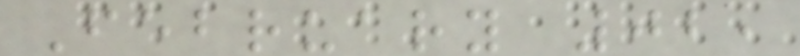February 02,
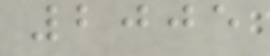2005
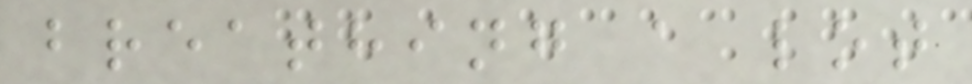breathing a lot
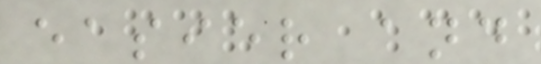easier and
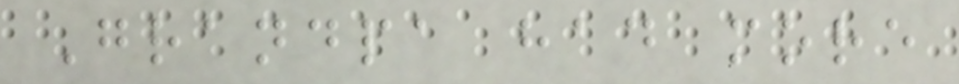Grandpa had more
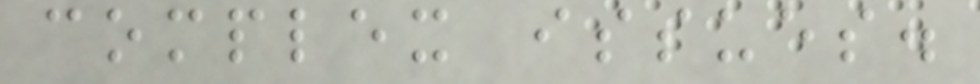complex issues.
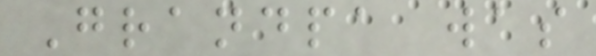Grandpa was
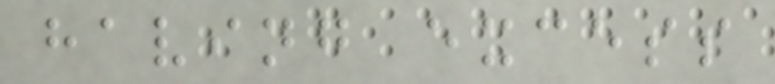having excess
